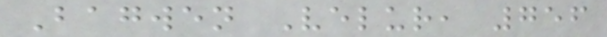Bagwen Velur, 756
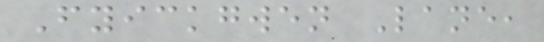Fyickgwen Lane,
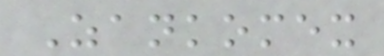Zankomex
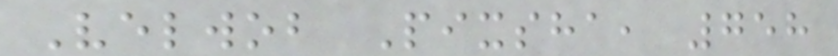Velwob Pixsha, 758
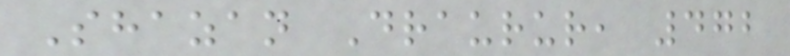Shazan Draurur, 472
